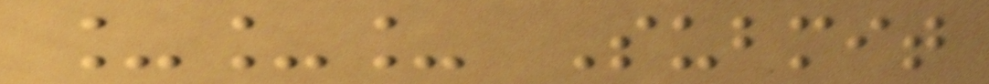___ Submit
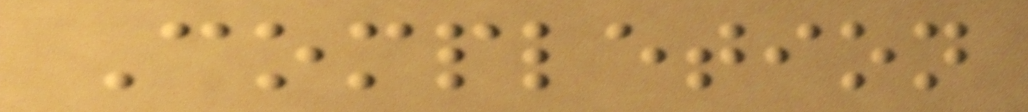Completion
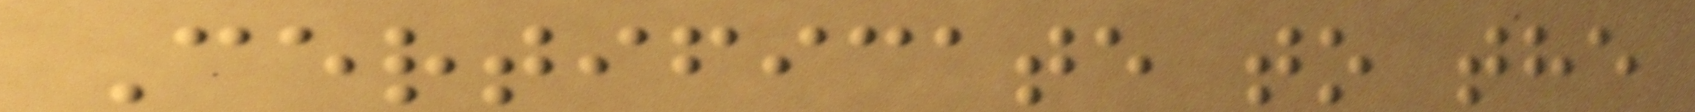Certificate to the
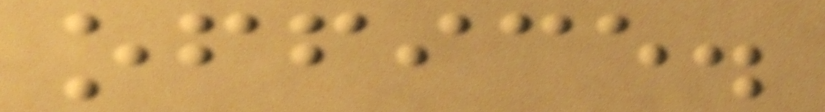office.
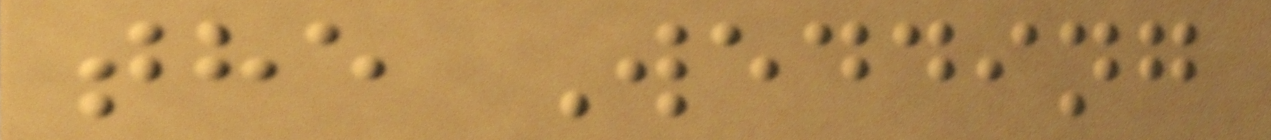the Wedding
